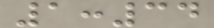1:34
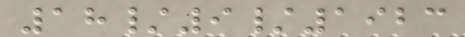18/9/1923
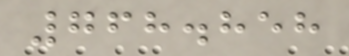768.858
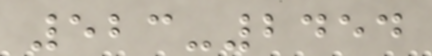523-2454
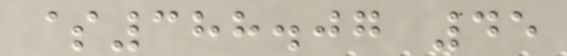$388.07 45
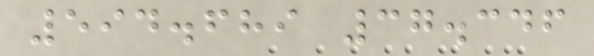594.689 37.346
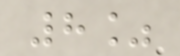8%
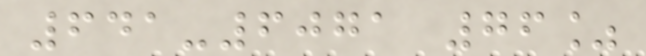641-6071 76%
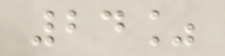24%
